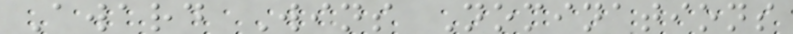Award Wins Nominations
